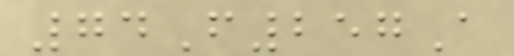74F257A
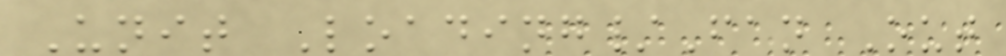Unit Loading/Fan Out
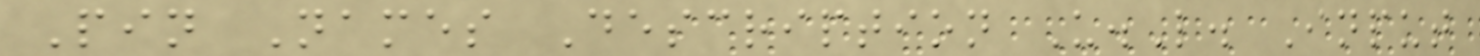Pin Names Description U.L. Input
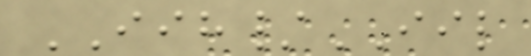IIH/IIL
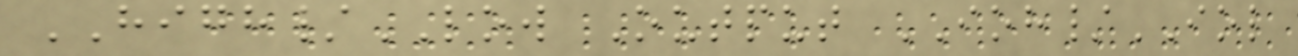HIGH/LOW Output IOH/IOL
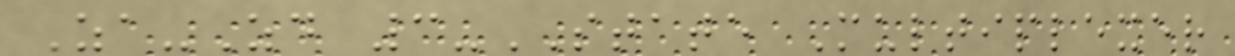Za-Zd 3-STATE Multiplexer
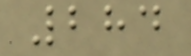284
